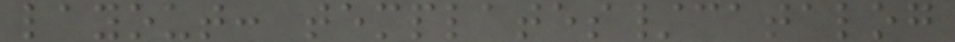layout: templates/catalog
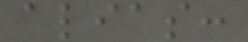alias:
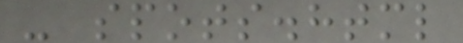- spots.html
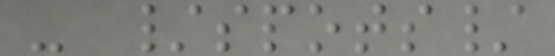- /spots/
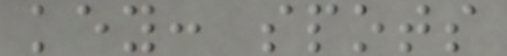key: spots
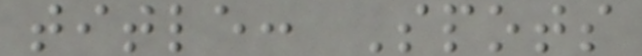title: Spots
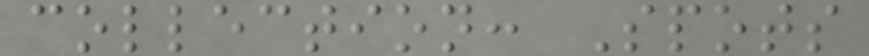collection: Spots
